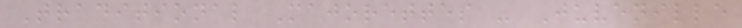Traditional Majorettes - Juvenille
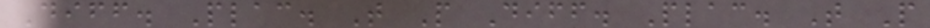Diff. Plac. T P Diff. Plac. T P
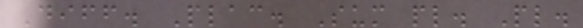Diff. Plac. Sum pl. Pl.
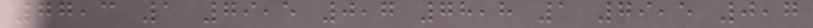77,3 1 79,5 0,7 78,8 1 79,5 0,7
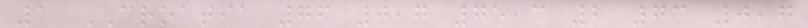1 CROATIA 76 0,7 75,3 2 73 0,7
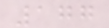177
